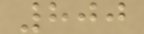800
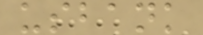usbank
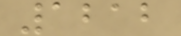1212
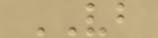VB
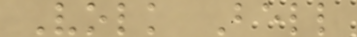Volk Bell
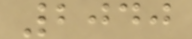2040
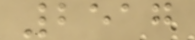2517
